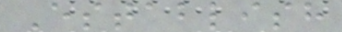Establish
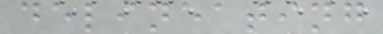delineating
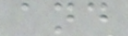and
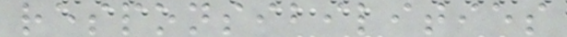responsibilities
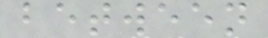between
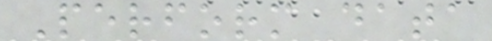Perform data
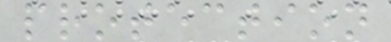protection
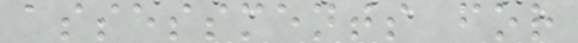assessments for
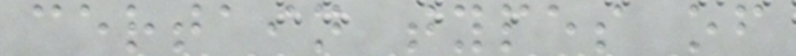certain types of
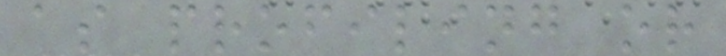as profiling or
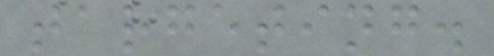targeting.
